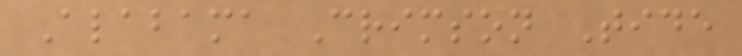Alabama Crimson Tide
